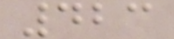423
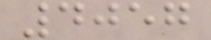4057
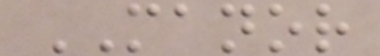MANOR
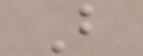B
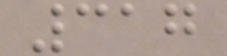317
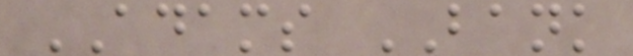ADAMS BANK
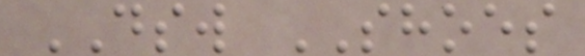DSW SHOES
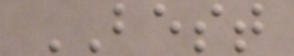BEST
